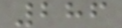286
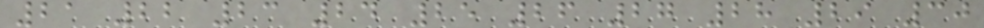21 22 23 24 25 26 27 28 29 30
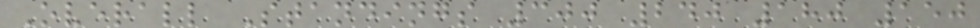Overall Standings 300 240 180 150
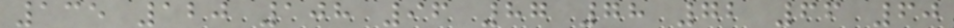135 120 108 96 87 78 72 66 60
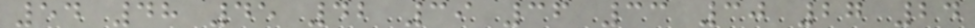54 48 45 42 39 36 33 30 27 24
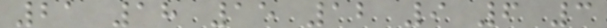21 18 15 12 9 6 3
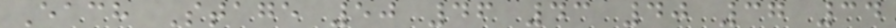Each Stage 50 46 43 40 37 34
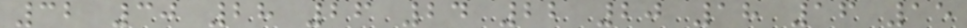32 30 28 26 24 22 20 18 16 15
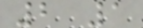2 1
